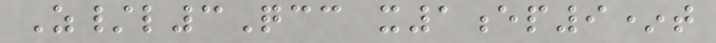Z/l3Qcc x1ep9*t
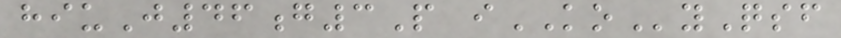hiuJ46g3P iKOyQsf
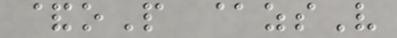&oP @zsV
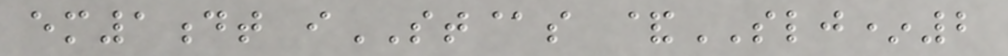em1dt iST@s &SLJ*2
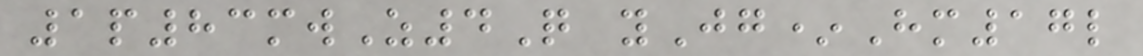1p83mwZ4Q yJg*Hm17l
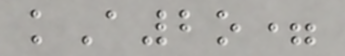kA2o=
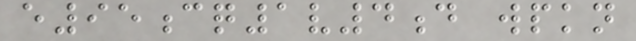e95cq1v4d wpkn
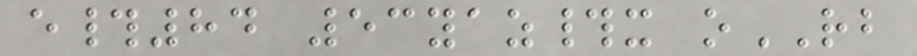e#84 53yaz#x oRB
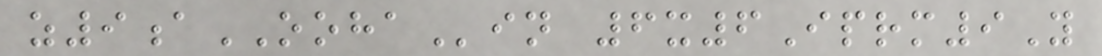z9aOOHAin 6x6Iprm9Y
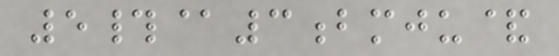5#@3bmju&
